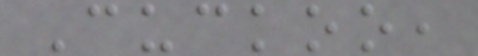Cuckoo,
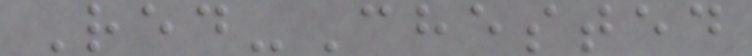Red-Chested
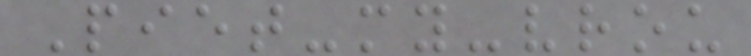Piet-my-vrou
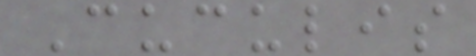Cuculis
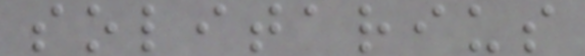solitarius
